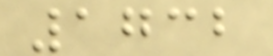1732
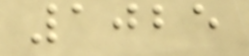1025
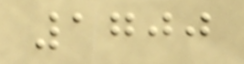1700
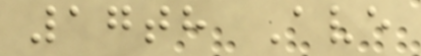17th Ave
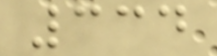334
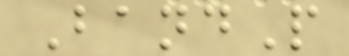BandP
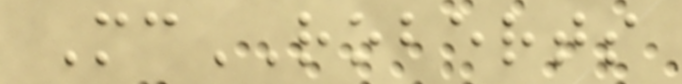McROBERTS
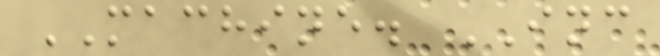MACHINE. INC
